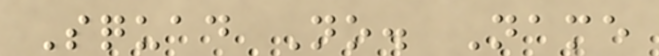Squad No. Name
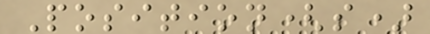Position(s)
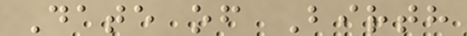Date of Birth
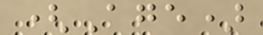(Age)
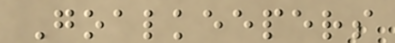Goalkeepers
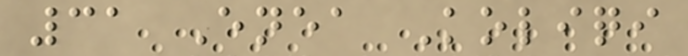31 Enea Koliqi
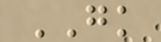GK
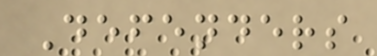Defenders
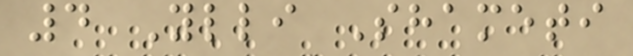4 Ylli Shameti
